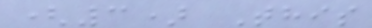(3) This
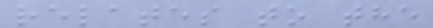relates to the
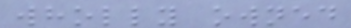wholly owned
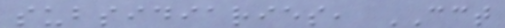subsidiaries, CCT
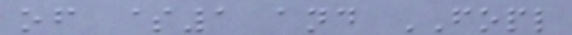of $1 and FOPL
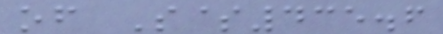of S$435.6
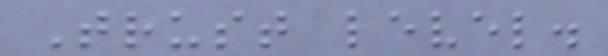Trust level.
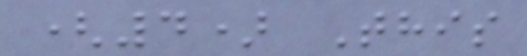(4) This
